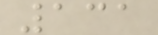131
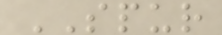SPUR
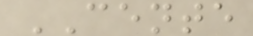CENTE
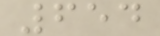654
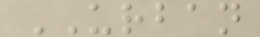URBAN
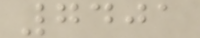7401
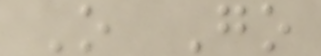O Go
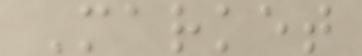Market
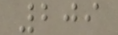209
